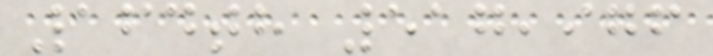164th 517,976
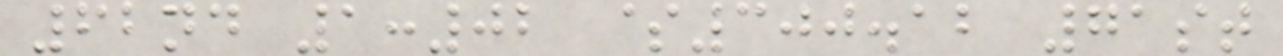62nd 1:02 $300.12 71st
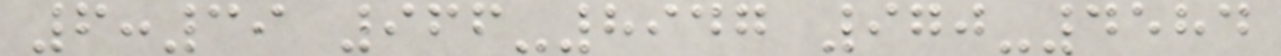6:39 966-8947 970-4584
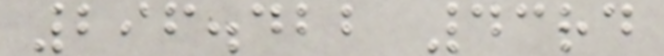296.422 43rd
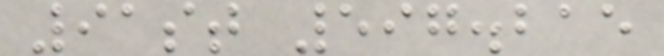91st 597.215
